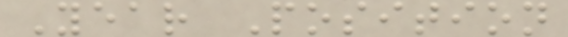Year Position
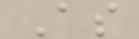As
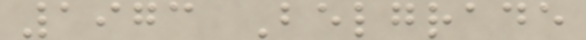1973 Belgrade
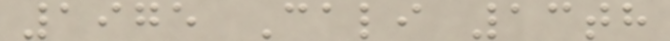1975 Cali 13th
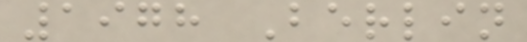1978 Berlin
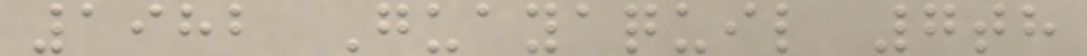1982 Guayaquil 7th
